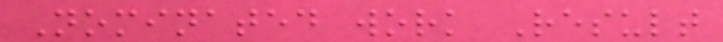Nominated work Result
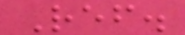Ref.
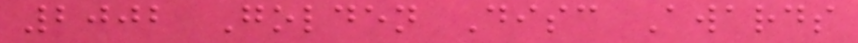2002 Golden Disc Awards
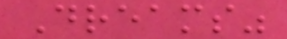Dreams"
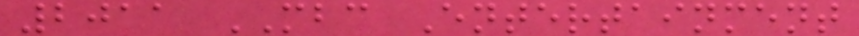2011 MBC Entertainment
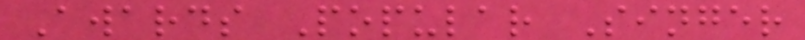Awards Popular Singer
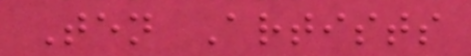Ten Artists
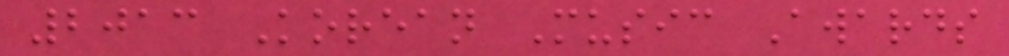2013 Korean Music Awards
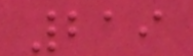219
